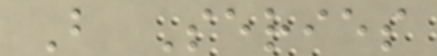B Series
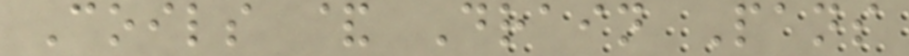Coils & Drain Pans
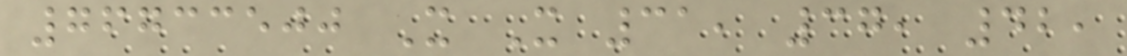76733500 X X 31, 37, 42,
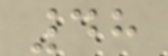48
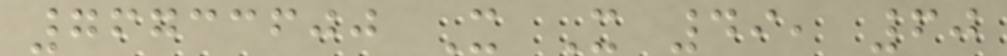76733600 X X 49, 60
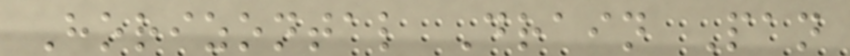Horizontal Drain Pan
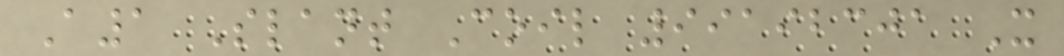A1 Slant Coil 99192301 X
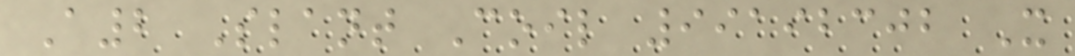A2 Slant Coil 99192302 X
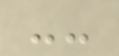--
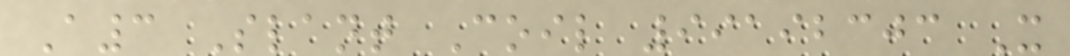A3 Slant Coil 99192303 X
